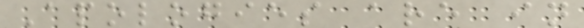Apologies are in
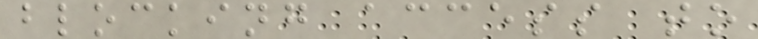blocking access to
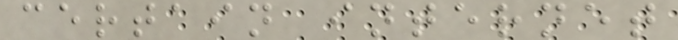certain internet
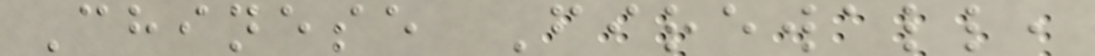Chinese Firewall,
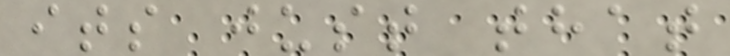its just that
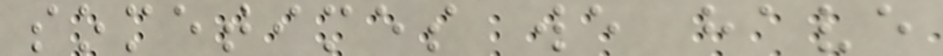sometimes we have
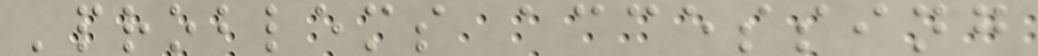'problems accessing
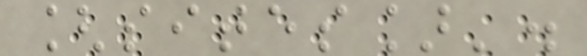[sites]'.
